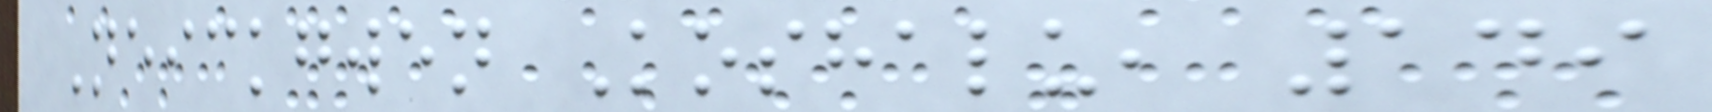Neickgwen Koshalu, 149
